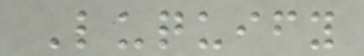Luquify
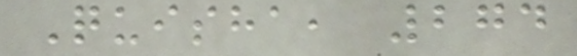Quisha, 274
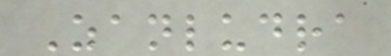Zanludra
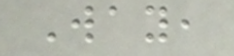Way,
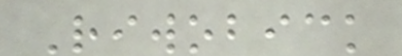Riwobick
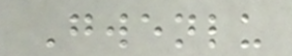Gwenlu
